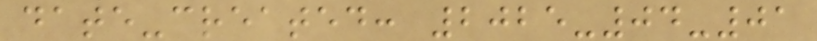date-created: 2025-04-01
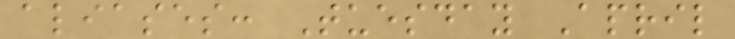aliases: Tuesday April
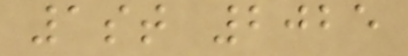1st 2025
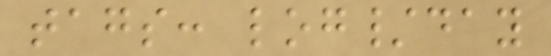tags: log/day
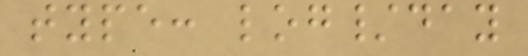type: log/day
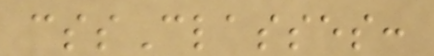cssClasses:
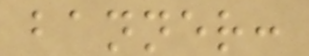banner:
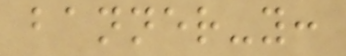banner-y:
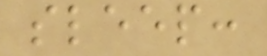sleep:
